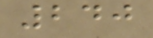240
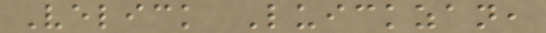Velick Luickzan,
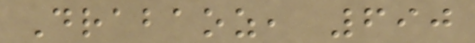Drabaoz, 690
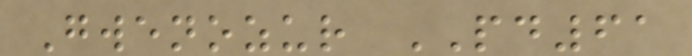Gwenozur PD61
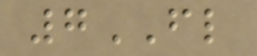7FL
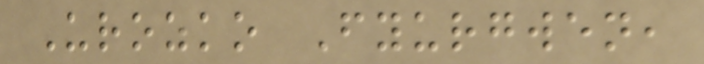Urozko Fyurgwen,
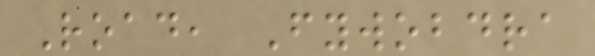Road, Fywobdra
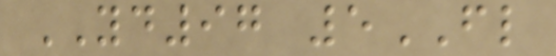YD97 5FL
